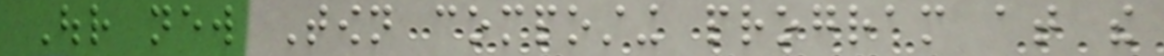Our new Town composting program at the
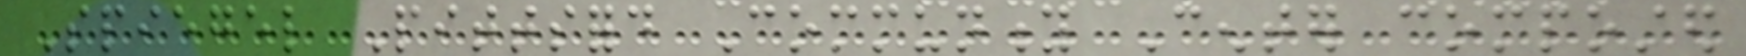Spiegel Pittsford Community Center composted
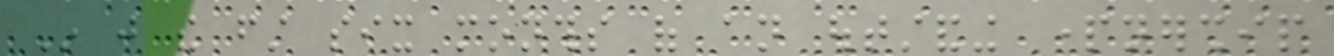In just the first six months of an outstanding partnership
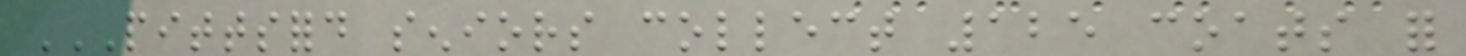PITTSFORD SENIORS COLLECT 125 COATS FOR
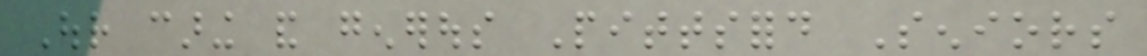Our caring and generous Pittsford Seniors
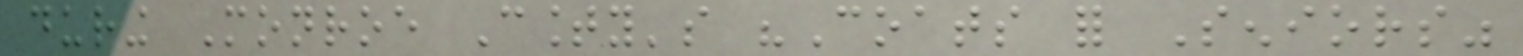during Monroe County's "Coats for Seniors"
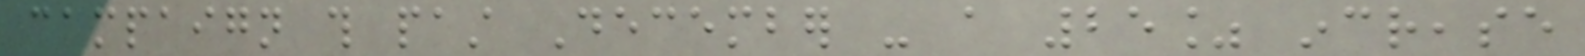campaign this past December - a 25% increase
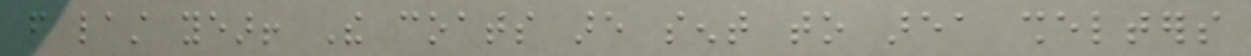from last year! The coats are sent to area shelters
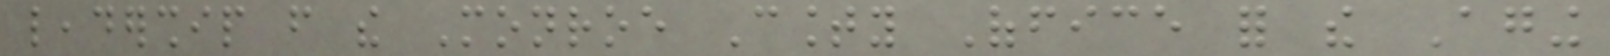leadership from the Monroe County Office for the Aging
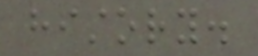history.
